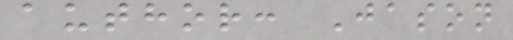author: Jason
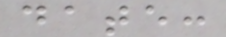date:
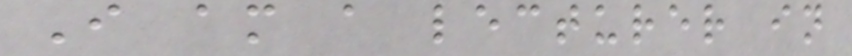I am a lecturer in
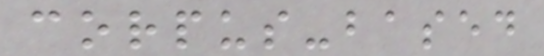corpus-based
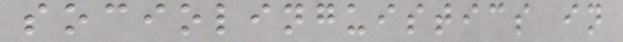sociolinguistics in
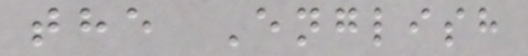the English
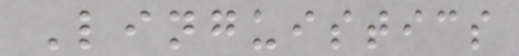Linguistics
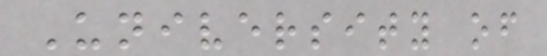University of
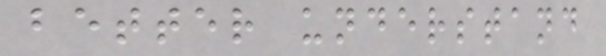better understand
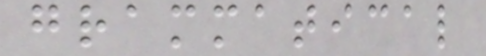grammatical
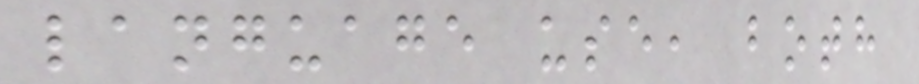language use, both
